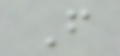F
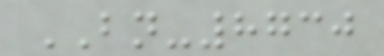BN-8730
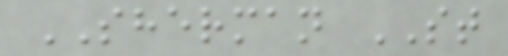SHERMAN ST
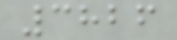3826
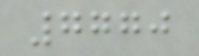7770
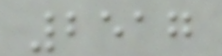2517
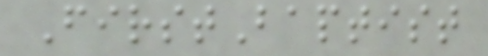FirstBaptist
